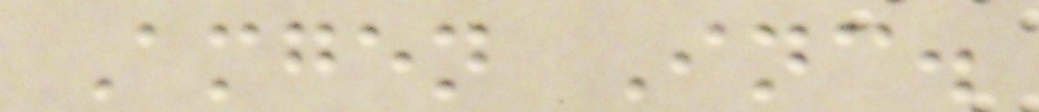Amgen Inc.
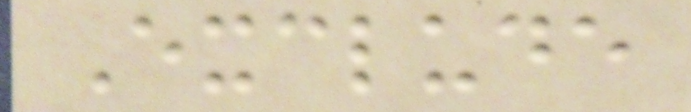Exclude
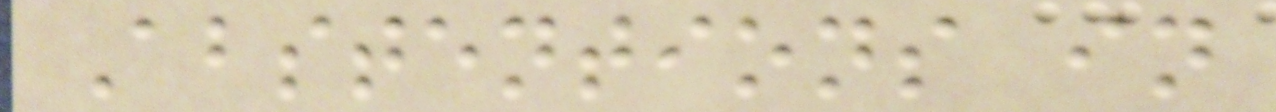Abstentions in
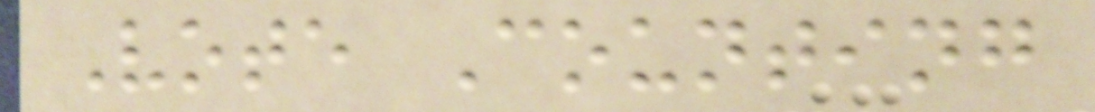Vote Counting
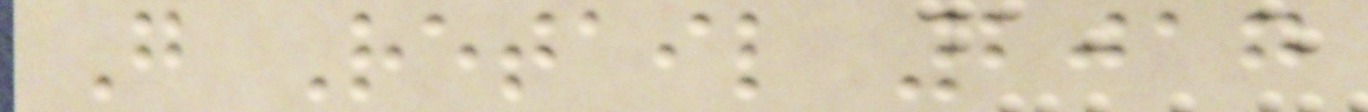G Retail 2017
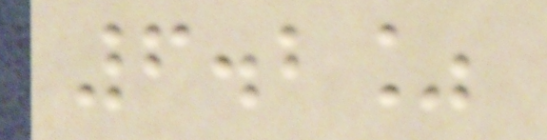6.2%
